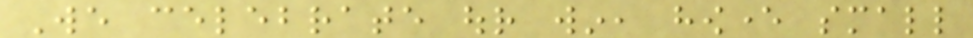We celebrate our win, however small
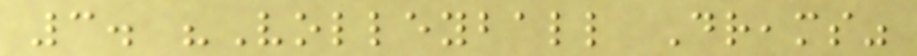3. "Volleyball Dreams"
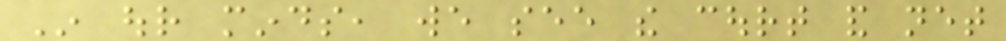In our minds, we see the court and net
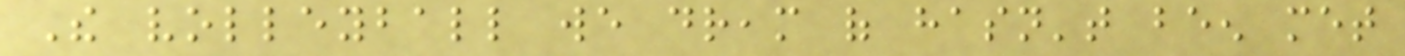The volleyball we dream of hasn't been met
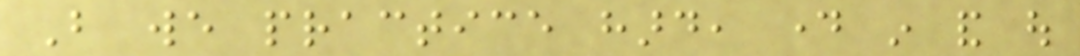But we practice hard, day in and out
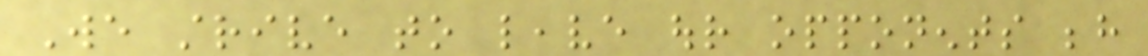We strive to leave our opponents behind
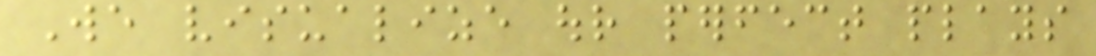We visualize our perfect plays
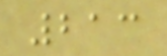213
